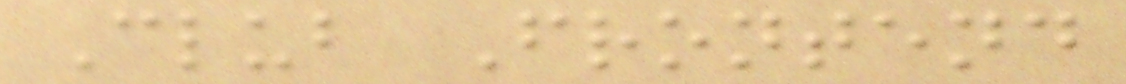Club Frontend
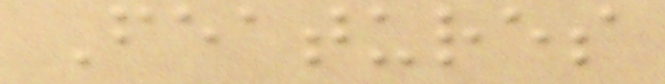Features
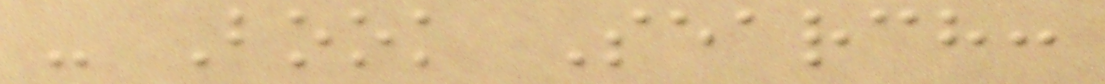- Book Search:
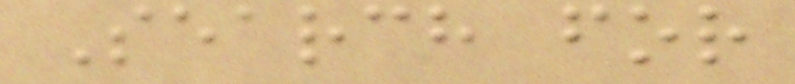Search for
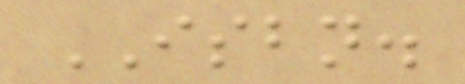ISBN.
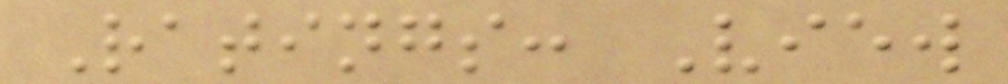Ratings: View
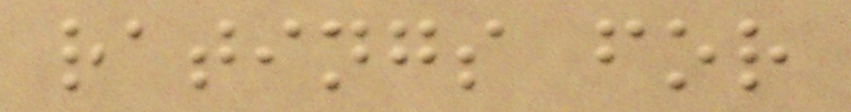ratings for
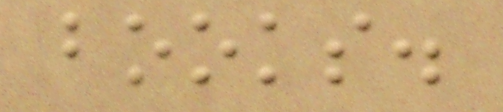books.
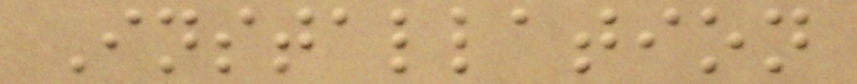Installation
